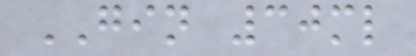GIN 30ml
